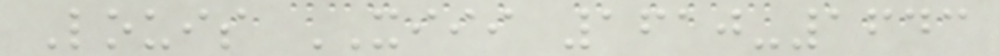Louis XIII 1610-1643
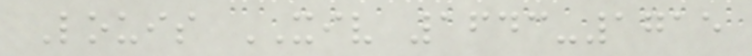Louis XIV 1643-1715
